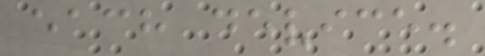each device.
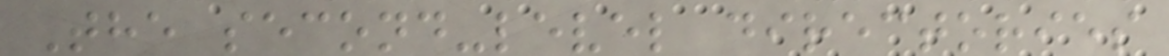The second-level directories
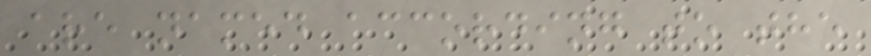are named according to the
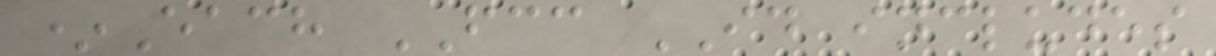*Each FCC ID includes
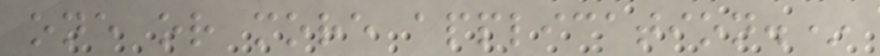one or more application.*
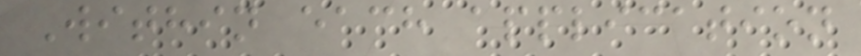Within each application
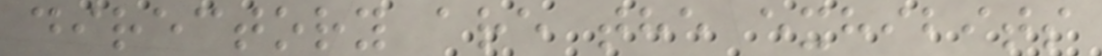directory are the exhibits
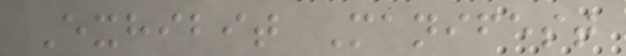Exhibit Manifest
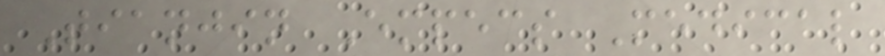Tianjin Empecs Medical
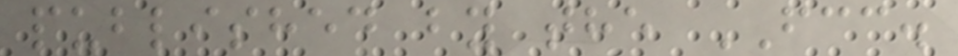published by the FCC.
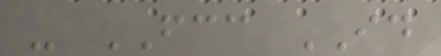- FCC ID
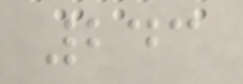243
